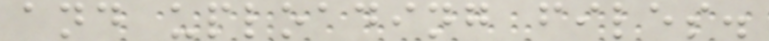and uploading files.
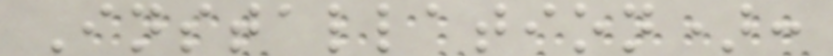Installation):
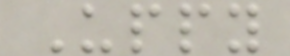Uppy
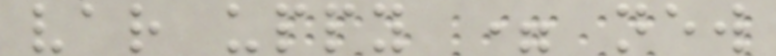var uppy = new
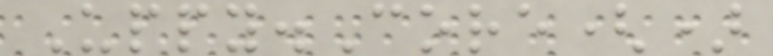Uppy.Core()
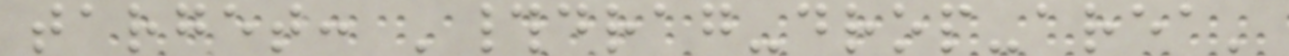target: '#drag-drop-area'
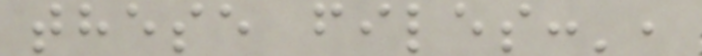these files:',
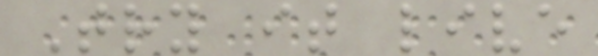Try it live
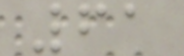61
